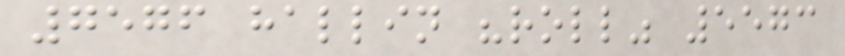7576 hallin "roll" 5573
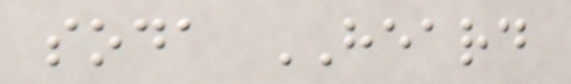soda HEARD
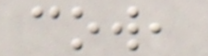cow,
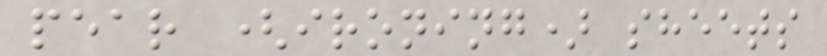pear (ironing) sheets
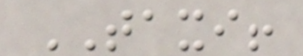TAXI!
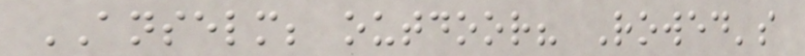ANSELM; outdoor? Rowed's
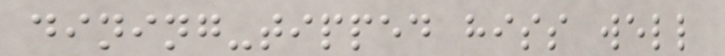dining-tipped hiss well
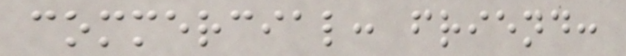commercial: friend:
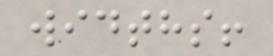widths!
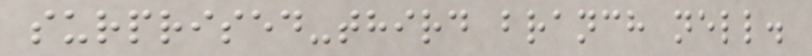surprised-third branch nell.
